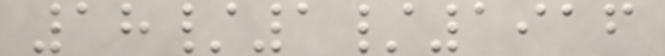18/1/1916
